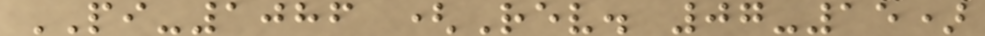PI-1086 (Rev. 07-15)
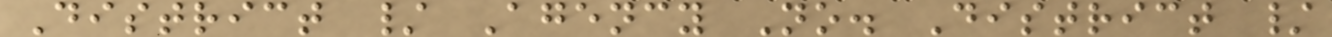District / Agency No. District /
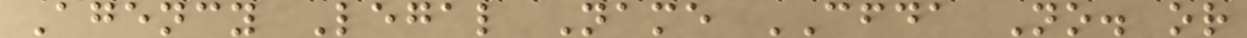Agency Legal Name CFDA No. or
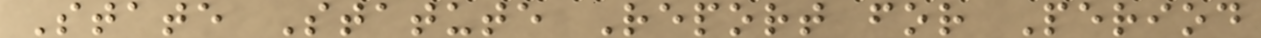State Statute Report for Period
